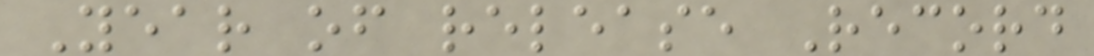Year of release Record
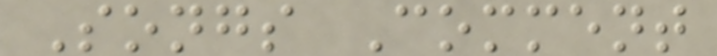Songs Comment
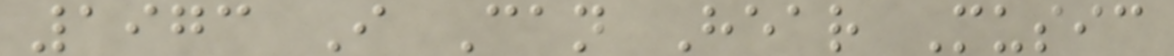1973 I Can Hear Music
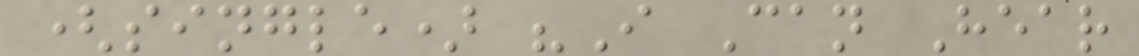(single) "I Can Hear
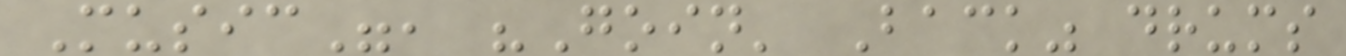Music", "Goin' Back" drums
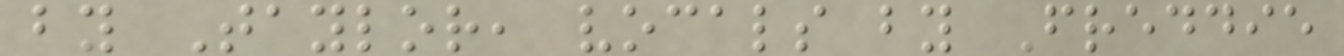by Taylor, vocals by Freddie
